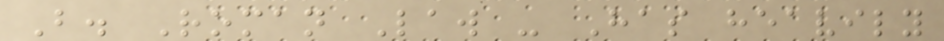B. Roman Law - Has heavily
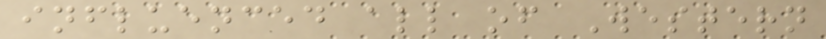influenced all of Western
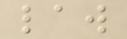law
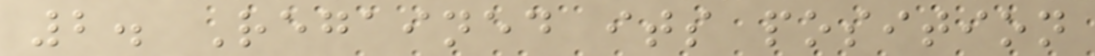2. Regained its position
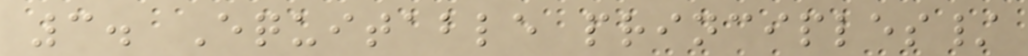3. Equitable principles/
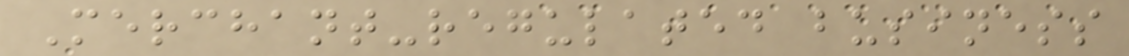Merchant-regulated business
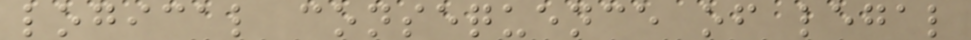logical consequence of legal
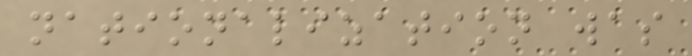nationalization was
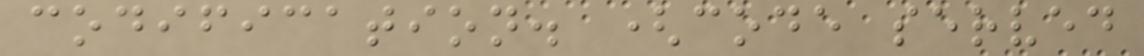codification. (code served
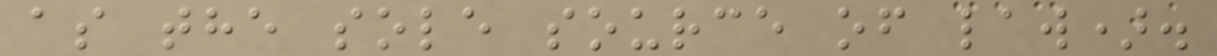as the sole source of law).
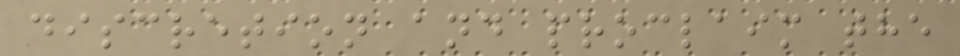discretion and proclaim the
